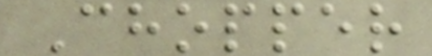Chopper
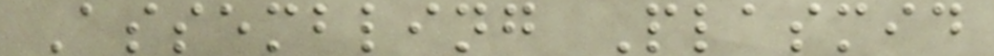Assembling Plasmid
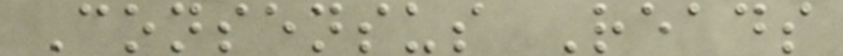Consensus Reads
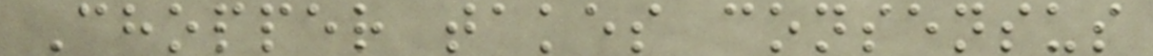Chopper takes consensus
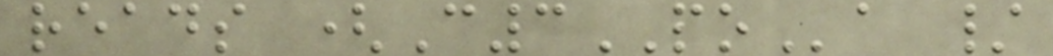reads (C3POa /
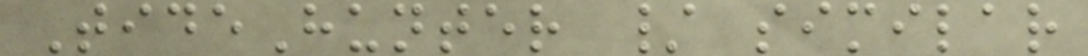TideHunter / similar
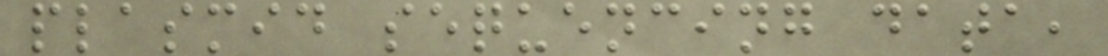plasmid sequencing data,
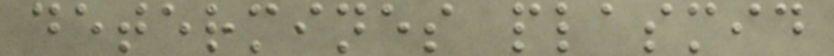determines plasmid
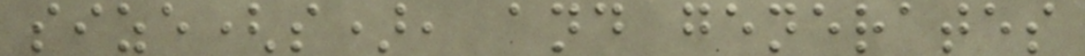size(s), and generates
